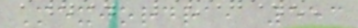Mexjordra, 553
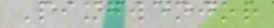Pixgwenjor
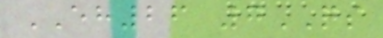EH26 7QS
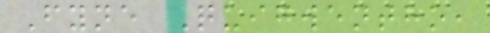Fyne Quigwentho,
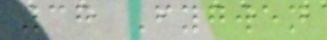37 Fygwen
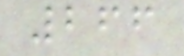266
